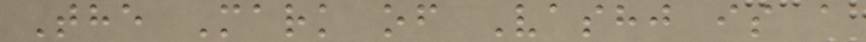The Mark of Vashj is a
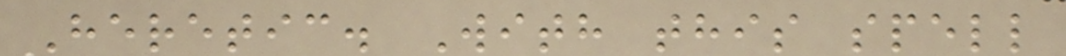Heretic. With this spell
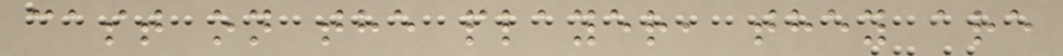cast on the player, they are
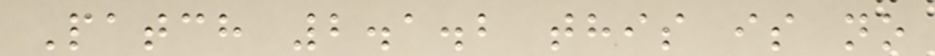Patch 2.1.2 this is no
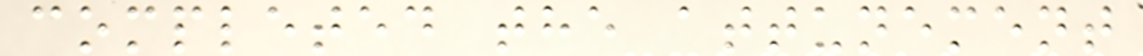completed the attunement
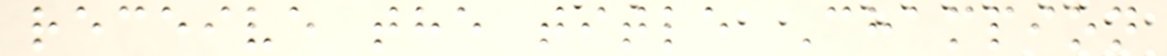receive the title Champion
